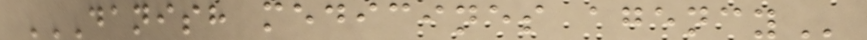DANISH MEDICINES AGENCY
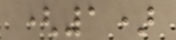(1)
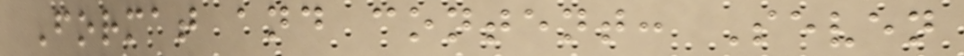Format and content: Seven
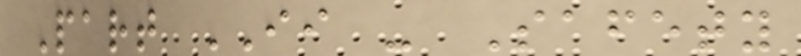Part II - Safety
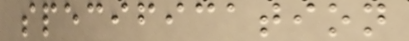specification
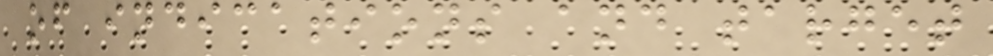of indications and target
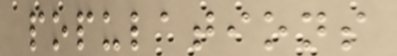populations
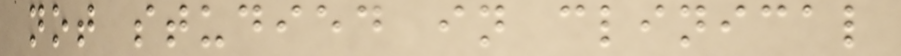not studied in clinical
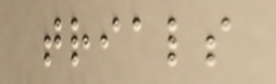trials
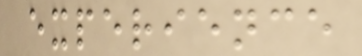experience
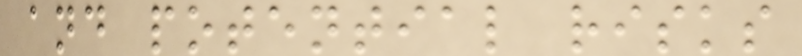and potential risks
